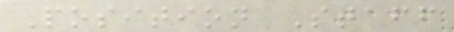Position Staff
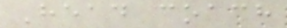Head coach
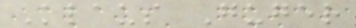Klaus Guger
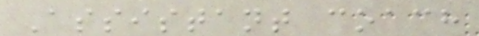Assistant coach
